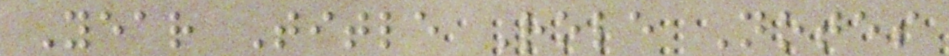Year Title Role Notes
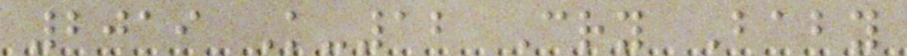2019 K-12 Cry Baby
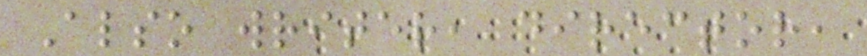Also writer, director,
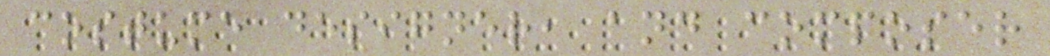costume designer, and composer
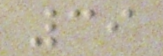39
